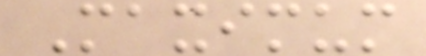Maximum
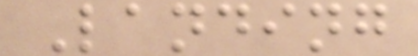Landing
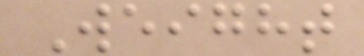Weight
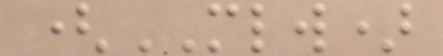(MLW)
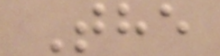The
